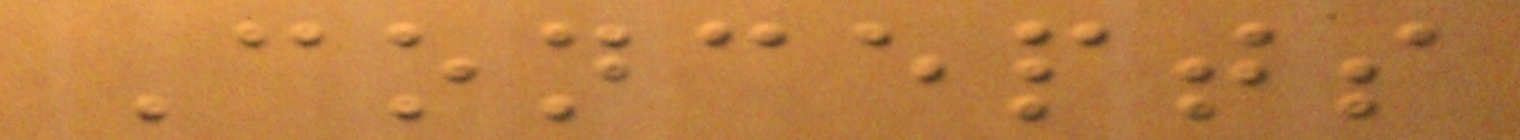Concepts
